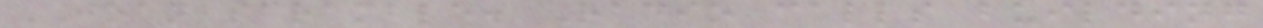JOAN scramble. Radio calls building
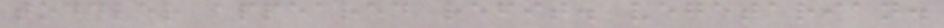toddler appeared refit. vegetarian.
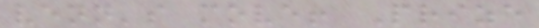venn's move! Prize
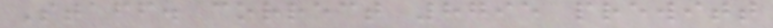Staff. correct 8795 prewitt
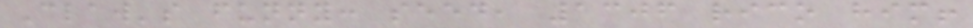Claw's funny: seed, 1306 rico him!
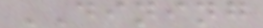DINING
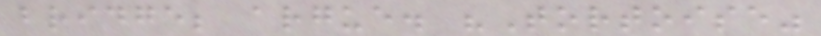bridge; argue. "Tortoise"
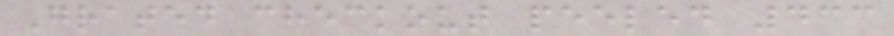Grated checkout peeled 433
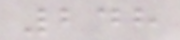248
